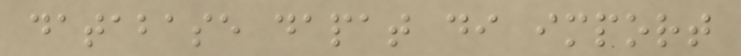database dapat di import
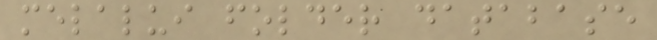melalui folder database
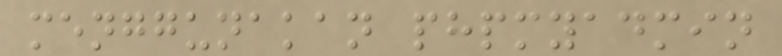menggunakan phpmyadmin
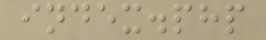index.php
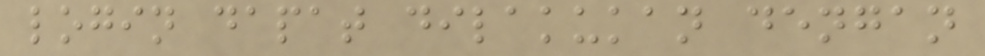login dapat dilakukan dengan
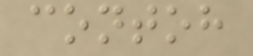contoh
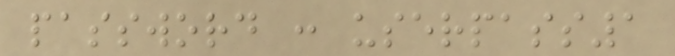password : userpass1
